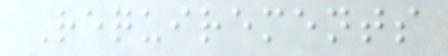Requirements
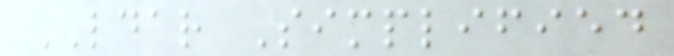LDAR Simplified
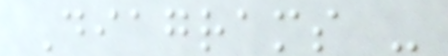Diagrams -
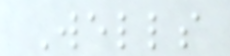Wells
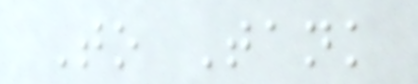To Tank
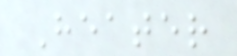Heater
